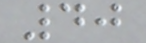40
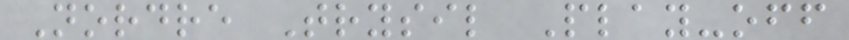Nordre Trysil Play-off
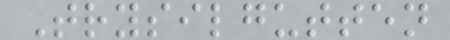Trysilgutten
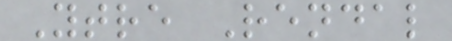Ytre Rendal
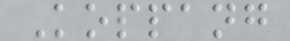Koppang
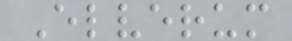Elverum
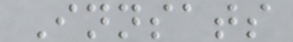Innsats
